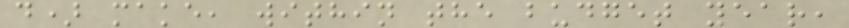d) make, within the budget year,
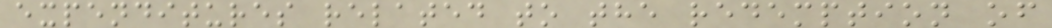expenditures related to the redemption of
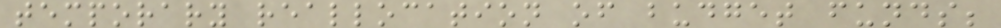temporary reallocation of budget funds;
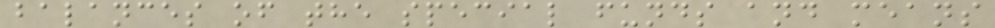balances of the special funds and means
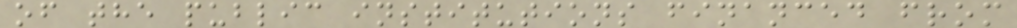of the public institutions financed from
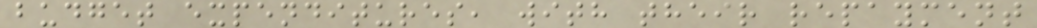budget expenditures, with their repayment
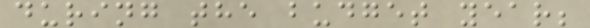during the budget year;
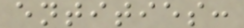entities:
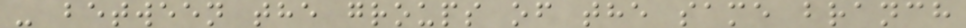- between the groups of the same branch
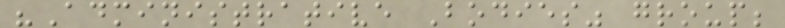"Administrative Bodies" group;
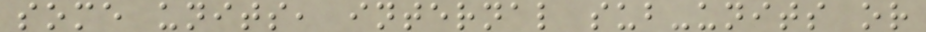some units, internal sub-units or
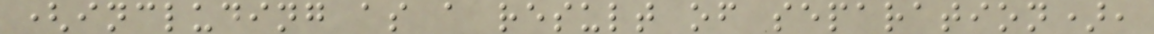(including as a result of separation),
